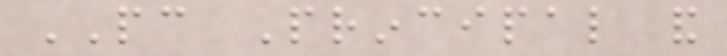PC Principal and
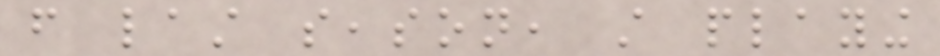from last season, still playing
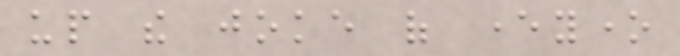up the joke of everyone
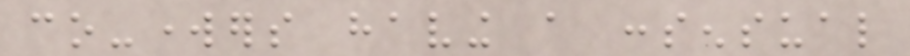co-workers having a consensual
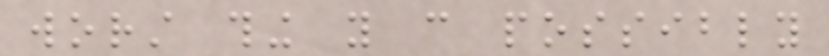worst thing you can possibly
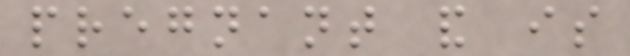pregnant and is
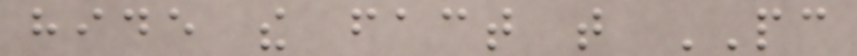hide the fact that PC
